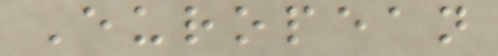European
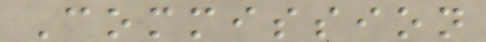Commission
